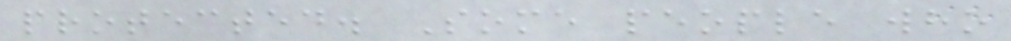protected. Some people who
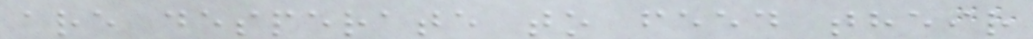are desperate to feed their
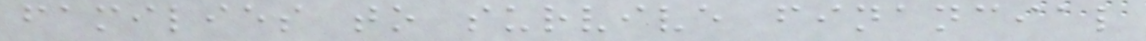families to survive financial
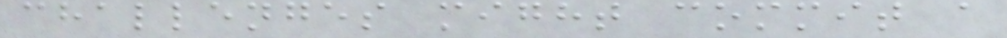challenges might commit a
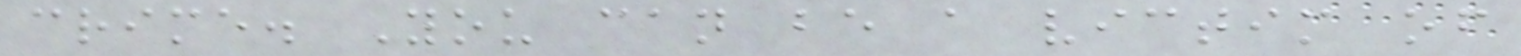crime. You can be a victim of
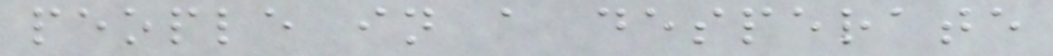people in a desperate
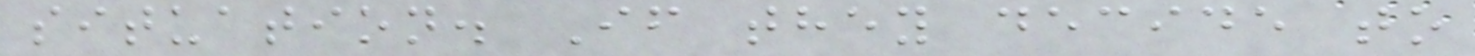situation. If they decide to
